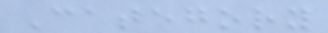Category
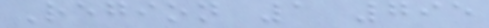Region 1 795
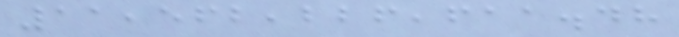11,562,226,611.48
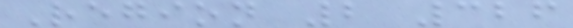Region 2 326
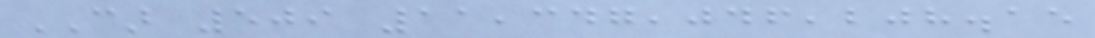CAR 509 11,347,046,208.15
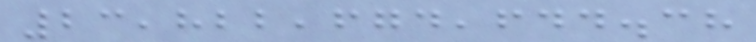23,822,674,644.38
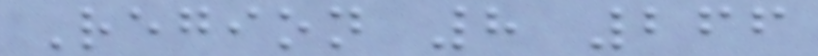Region 8 266
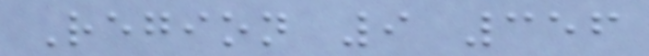Region 9 356
